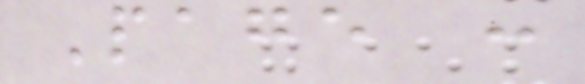Page :
